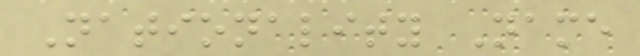Nationality Name
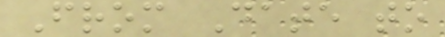From Date to
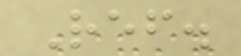Ref.
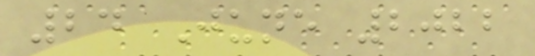24 June 2022
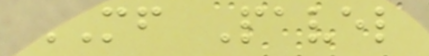MF Pavel
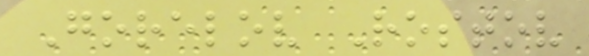Gorelov Rostov
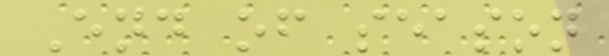End of season
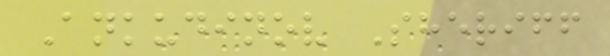Ankudinov Sheriff
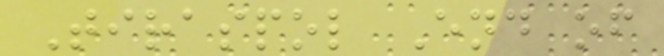Tiraspol End of
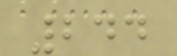244
